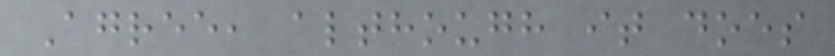Agree, although it does
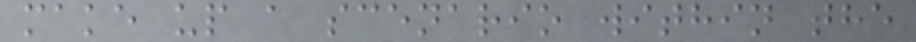make up a scenario within the
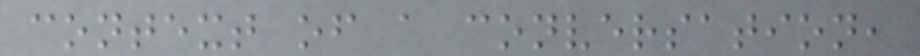context of a conversation,
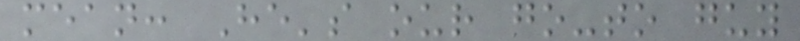mean: He's our go-to guy
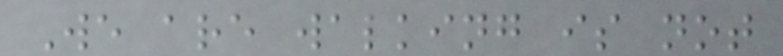We are walking is not
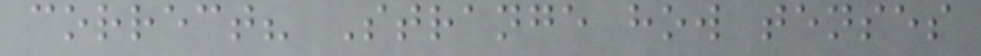correct? Strange how tenses
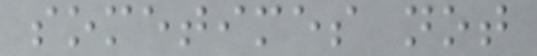sometimes not
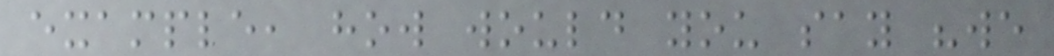example, how would you say "we
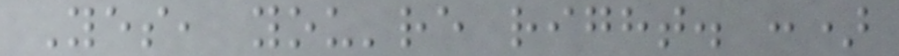Yes, you're right. :)
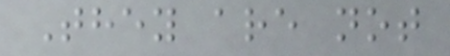They are not
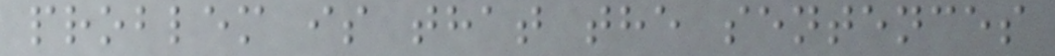problem is that the sentences
